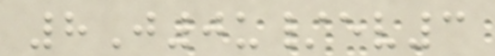8J0u/ev3
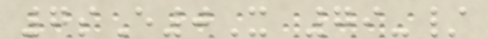7sE0X 79-/
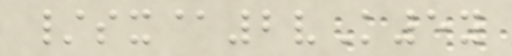/sx@2vK5y
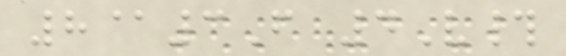8@3F 4V#
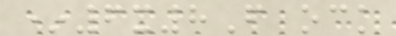*6x8F ock
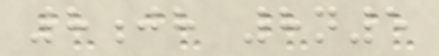8jh 8n5
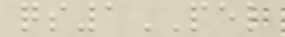qs1PEL
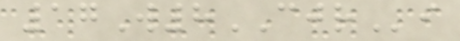17W8CJRi
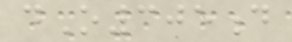dO305d
